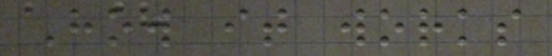How it works
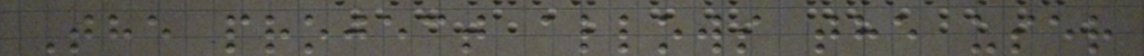The project allows the user
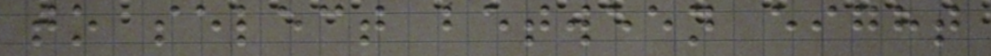to select between eight
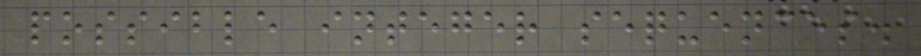possible integer sequences.
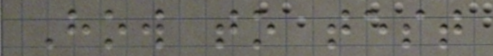How to test
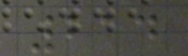214
